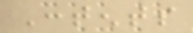Contents
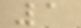1
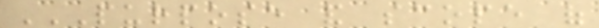PURPOSE AND SCOPE OF
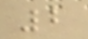2
